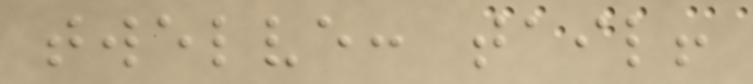twelve: tail!
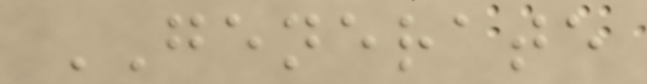GENERATE
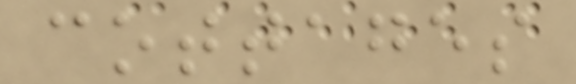cottages
